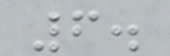6.
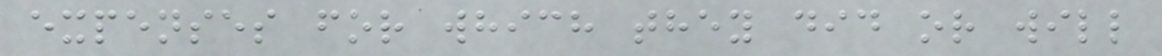expenses for which they did or will
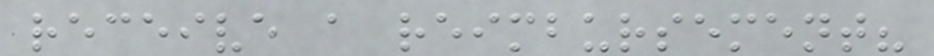receive a reimbursement?
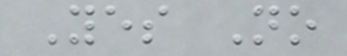Yes No
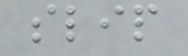slip
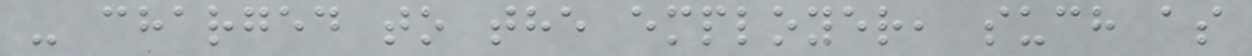- charged to the employer, such as
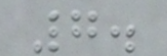7.
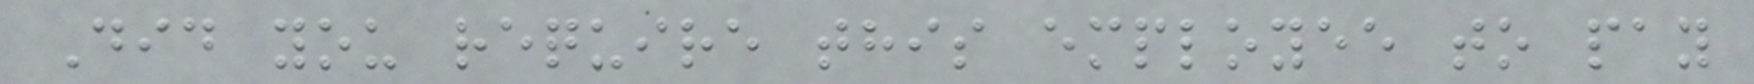Did you require this employee to pay
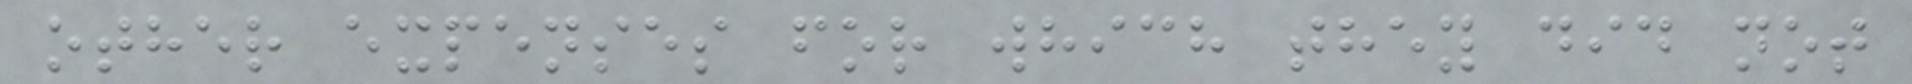other expenses for which they did not
